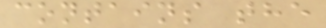contains the
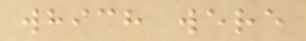which were
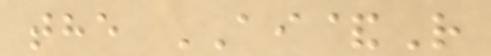the AI&R
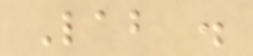Lab .
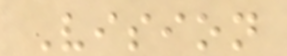Vision
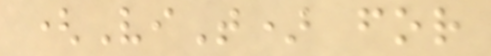(ViT) for
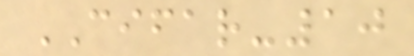CIFAR-10
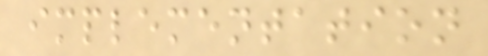implementation
